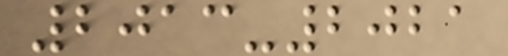2013-2021
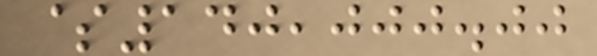$140,000.00
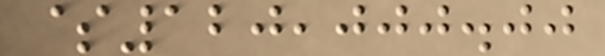$120,000.00
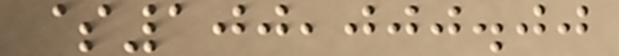$100,000.00
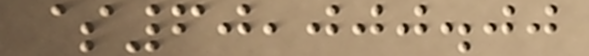$60,000.00
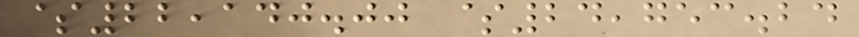$22,140.00 $24,753.24
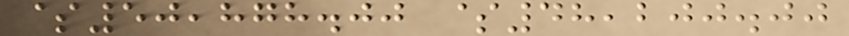$50,878.00 $48,200.00
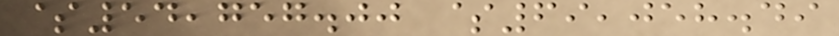$54,757.00 $69,058.49
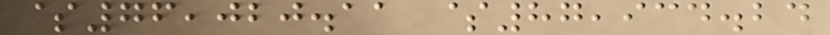$76,020.11 $87,934.24
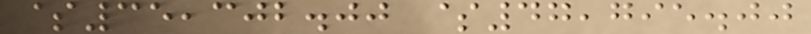$35,302.00 $47,795.00
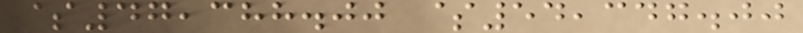$47,388.00 $54,347.00
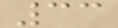33
